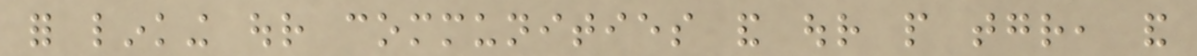for linking our communities and our people together, and
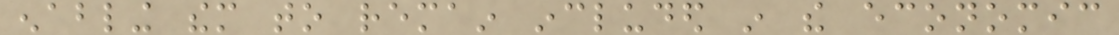enabling them to remain included in the economic
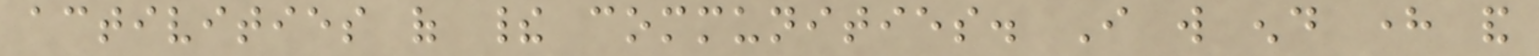activities of their communities. I will end here and
